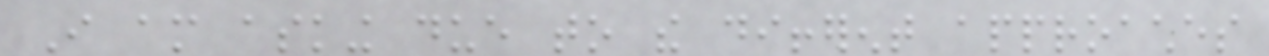I am asking due to the different approaches
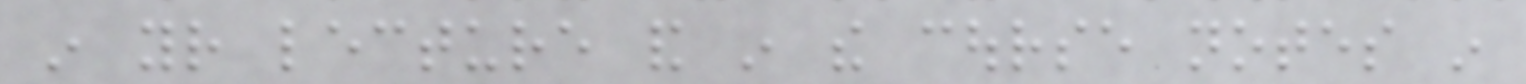in your lecture and in the course notes in
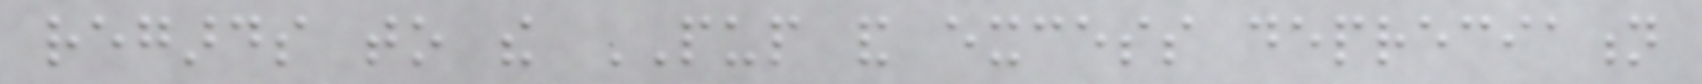regards to the PUP and excess depreciation
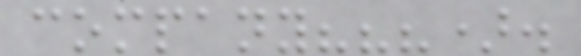company???).
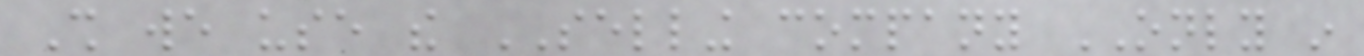Shall we use the SELLING company ONLY in
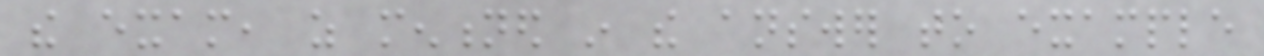the exam, as mentioned in the answer to example
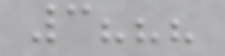3???
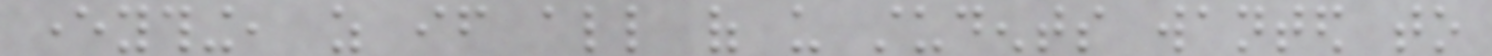everything, as if all of us students wanted to
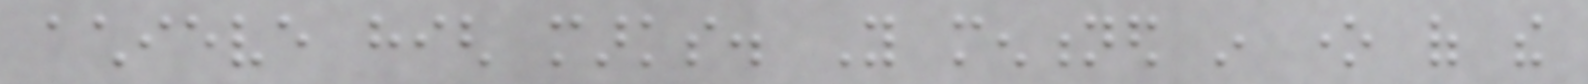achieve high marks. You mentioned in one of the
